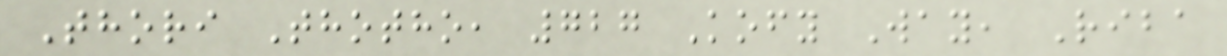Thori Thotho, 727 Kofy Way, Riba
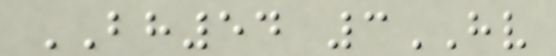BH54 3HV
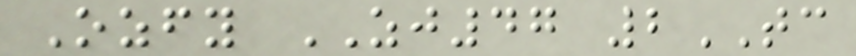Ozfy ZJ47 2TC
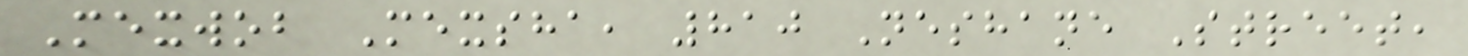Mexwob Mexsha, 810 Neshane Street,
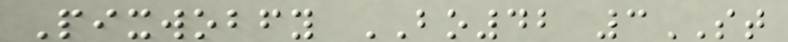Pixwobfy BO42 3ST
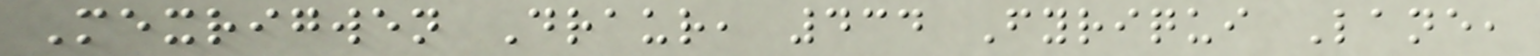Mexrigwen Draur, 434 Fyriqui Lane,
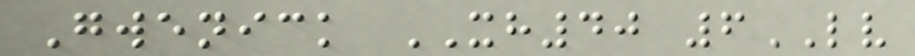Gwenick XH40 6LV
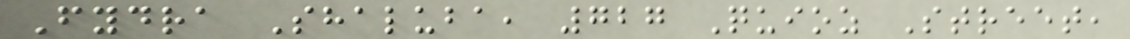Fydra Shaluba, 727 Quioz Street,
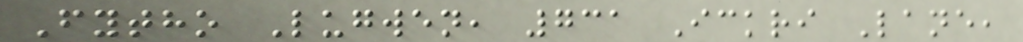Fytho Lugwen, 731 Ickri Lane,
